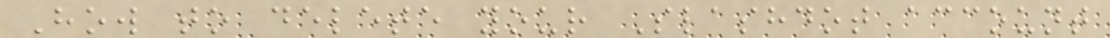How to delete your Slashdot account
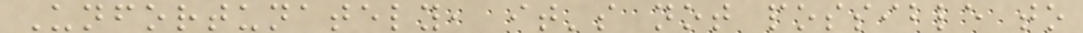Unfortunately, it's not possible to
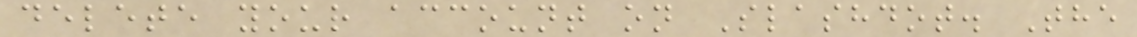delete your account on Slashdot. The
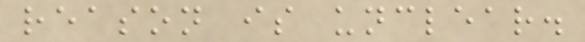reason is unclear.
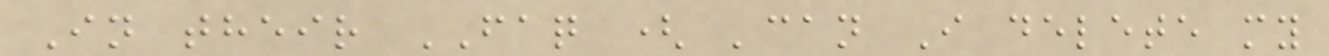In their FAQ ( 'can I delete my
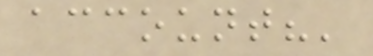account?'
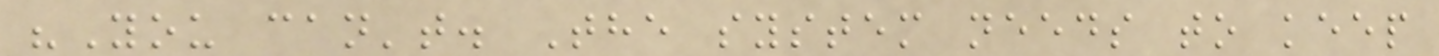"You can't. The system needs to keep
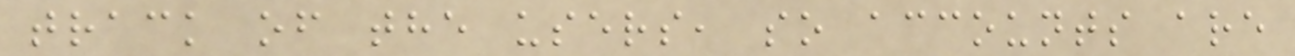track of the users, so accounts are
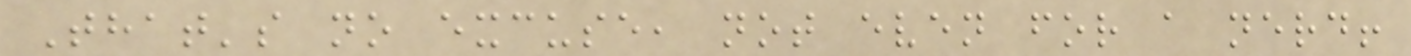That's no excuse, not even for a nerd!
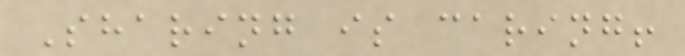Sharing is caring!
